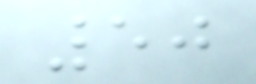50
